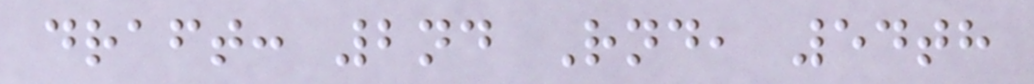draft: 2nd Rnd, 54th
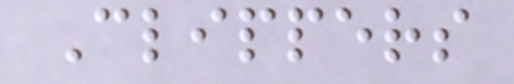Clippers
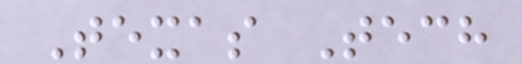Texas Tech
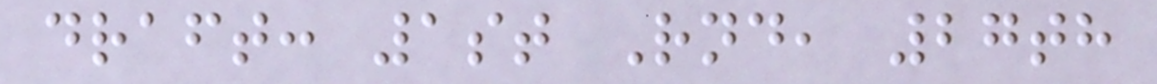draft: 1st Rnd, 27th
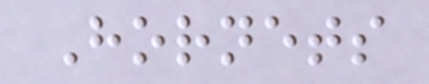Hornets
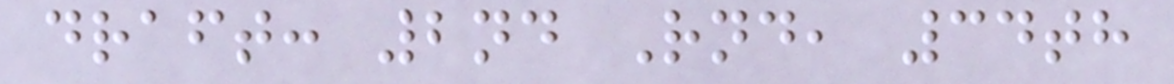draft: 2nd Rnd, 34th
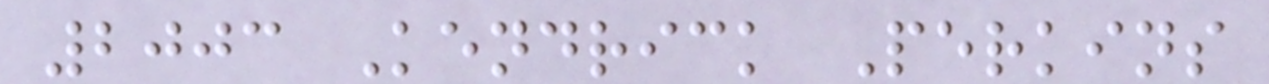2003 Kendrick Perkins
